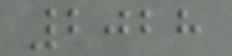2028
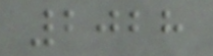2028
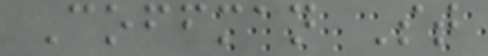Coffman St
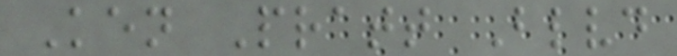Ken Pratt Blvd
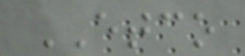ETCO
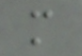m
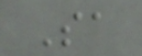Sa
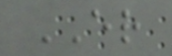ER
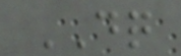DQ
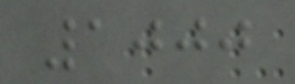1000
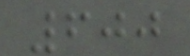600
